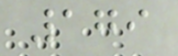179
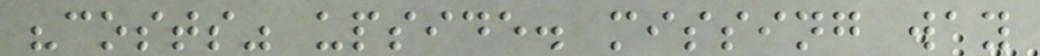"costs" upside. missing way
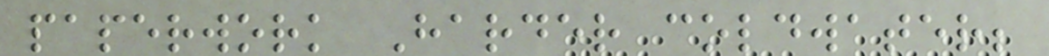paperwork Harder coldwater;
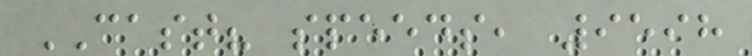CAST? speeds, 9598
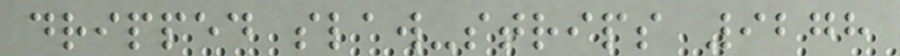dripped slaw-strips 9278
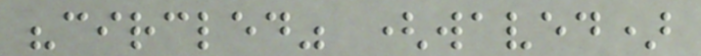"circled" (waved)
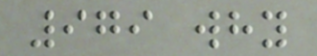979 why
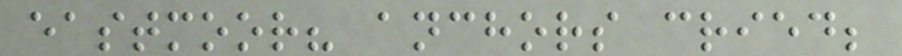eastmoor? anchors cried;
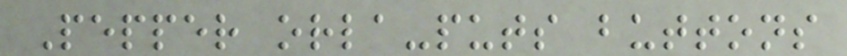Pepper orla-puts buttons
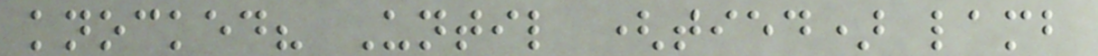knocked? Until (tied) lamb
